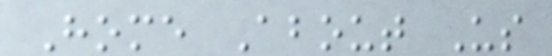Home About Us
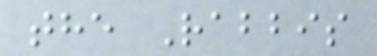the Rabbis
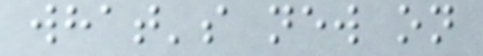what's new on
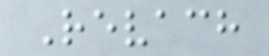Revach
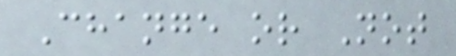Change or Not
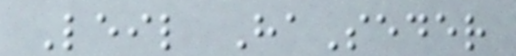Leil HaSeder
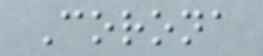Corona
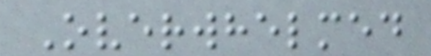Overwhelmed
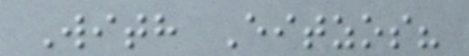With Eitzos?
